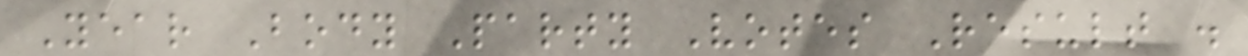Year Body Party Votes Result .
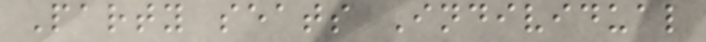Party seats Individual
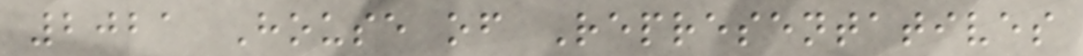2021 House of Representatives
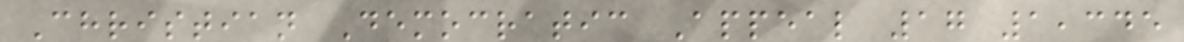Christian Democratic Appeal 17 1,345
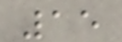15
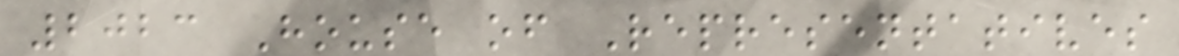2023 House of Representatives
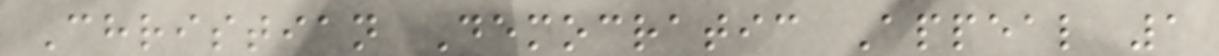Christian Democratic Appeal 1
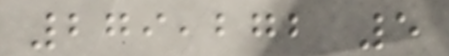279,272 5
